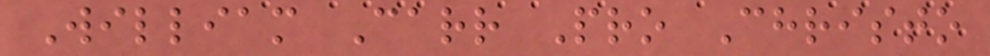William Carr Pro Christo
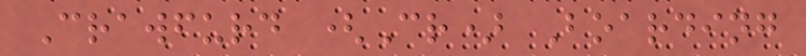Crawfurd (Cr) Boarding
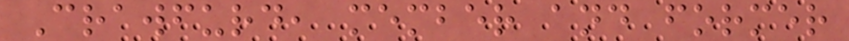Crawfurd, member and former
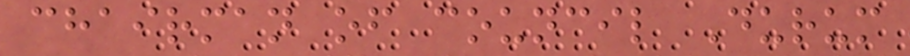chairman of council Durum
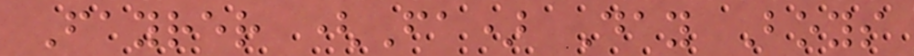Fayrer (Fa) Day Boys
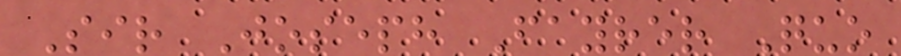Sir Joseph Fayrer Quo
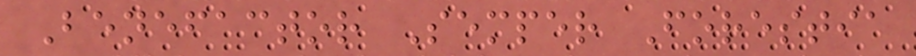Benefactor Semper Forestia
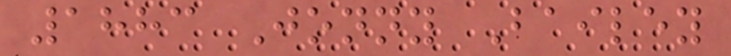1883 Jonny Bailey
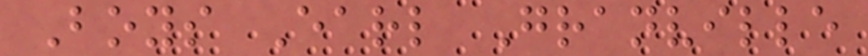Boys Earl Granville
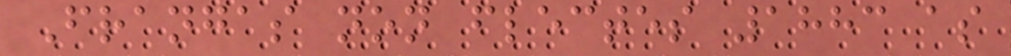Frangas non flectes 1883 as
